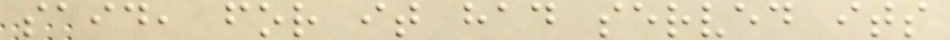said, for it had served its
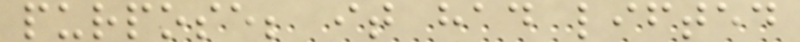purpose; it had lifted
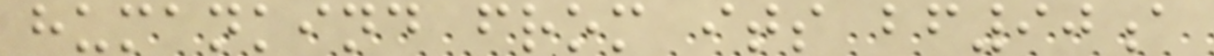humankind from its bf90a
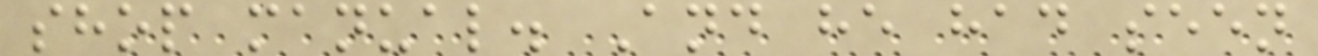shop manual. And he had seen
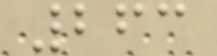263
